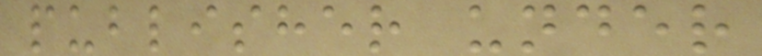publisher under
